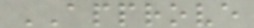APPROVE
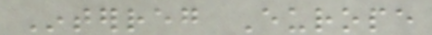Interreg Europe
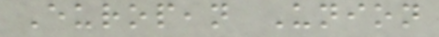European Union
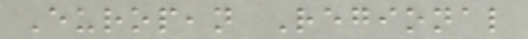European Regional
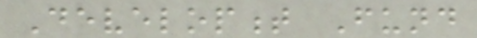Development Fund
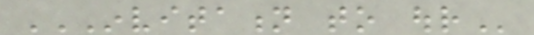INVITATION TO OUR
